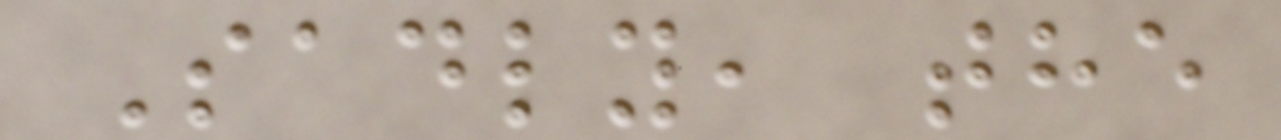Sadly, the
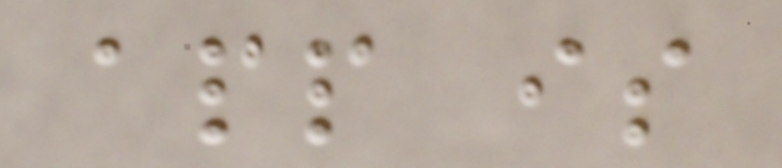app is
